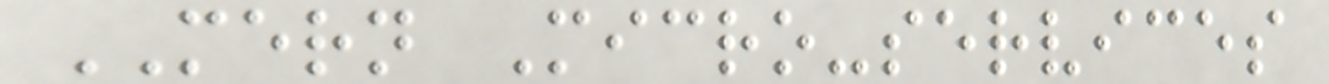MERN Micro-services
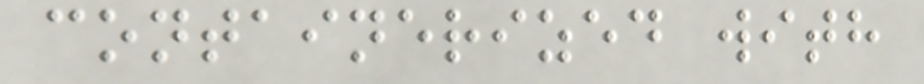containerized with
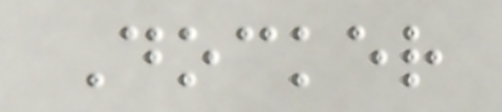Docker
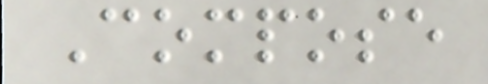Compose
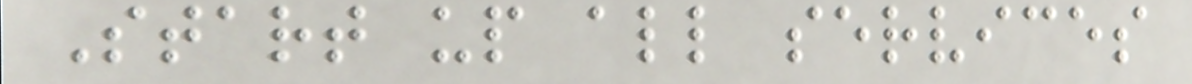Start up all services
